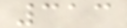313
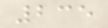235
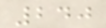240
